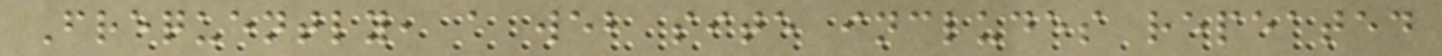Frequently, a web site includes repeated
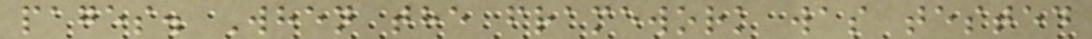pages. When the framework was tested
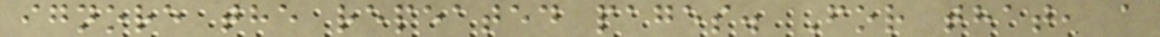ignore the repeated pages. For that, a
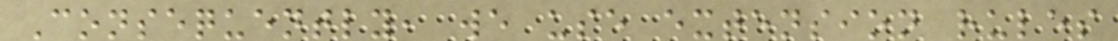Consequently, we use extension rules
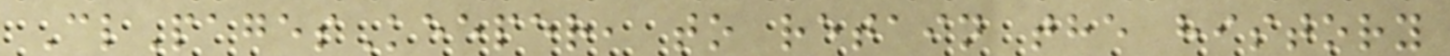ClPagesKeeper, to retain the history
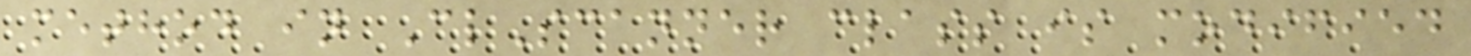method in ClScanner class is modified
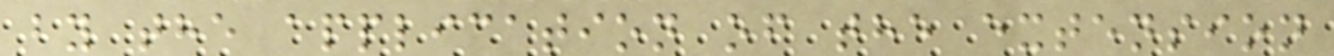by the application of the extension
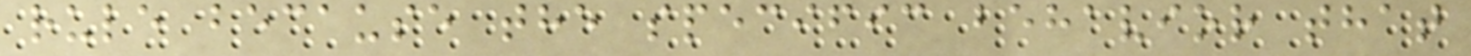rule because the specific behavior that
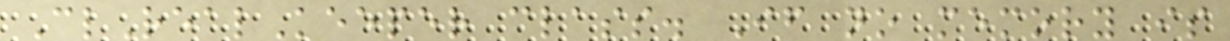ClRealKeeper class. If no memory is
